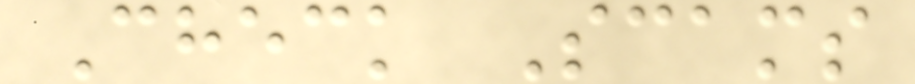Check Scams
